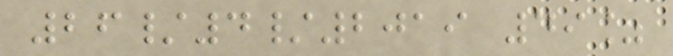26/4/2019 49%
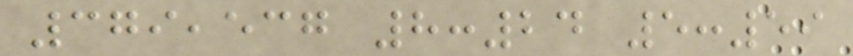379,537 8:24 5:59
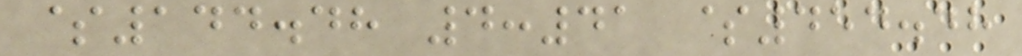$144.48 4:41 $454.48
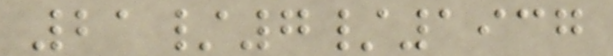21/7/1937
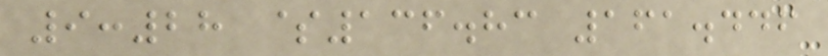9:28 $136.83 161.446
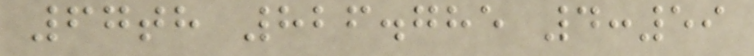67th 826.785 4:59
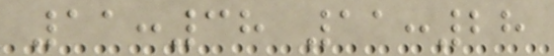11:38 11:28
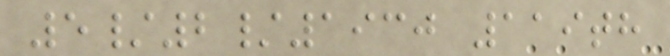5/2/1930 119th
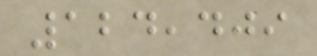124,409
